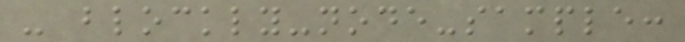- blockly-node-sample:
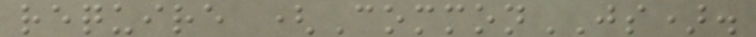require (CommonJS).
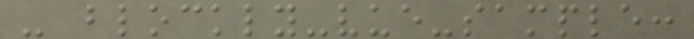- blockly-vue-sample:
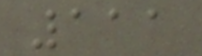111
